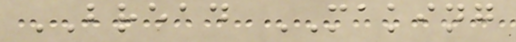BREAD MAKING
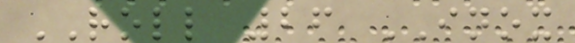ROLL 26 INOX
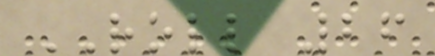ROLL 26
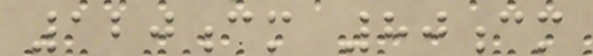120cm 80cm
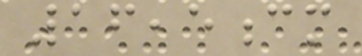16,5cm
